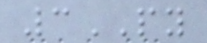3PY
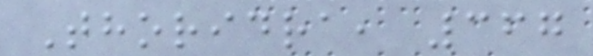Thoridra, 367
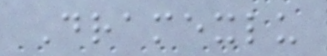Dramexlu
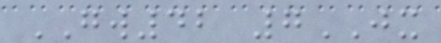GW42 7JX
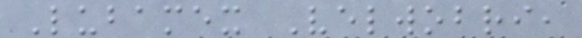Lubamex Velwobri,
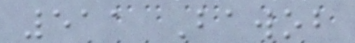511 Bawob
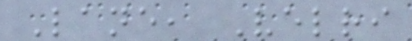Lane, Velri
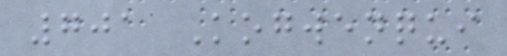701 Kogwenqui
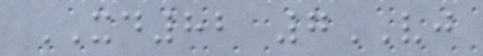XD82 7VJ
